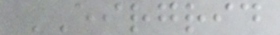EIRGRID
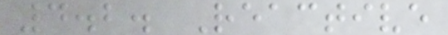4.2. Reactive
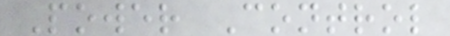Power Control
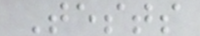Tests
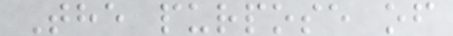The purpose of
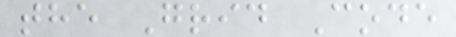the Grid Code
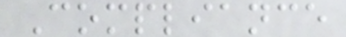Compliance
